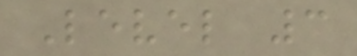Level 3
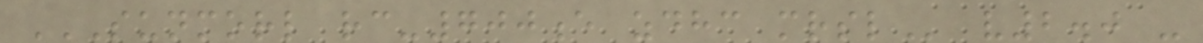SUNMORL RC-700E ZDHC MRSL v2.0 -
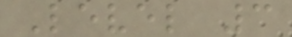Level 3
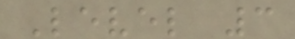Level 3
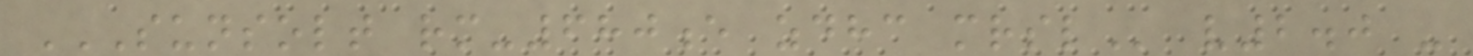SUNSOLT RM-680E ZDHC MRSL v2.0 -
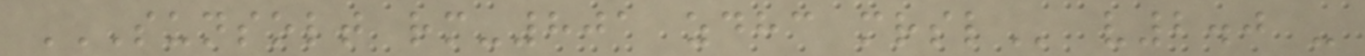SUNSOLT RM-801 ZDHC MRSL v2.0 -
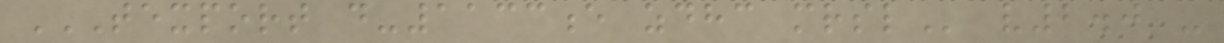TEXPORT D-1133E ZDHC MRSL v2.0 -
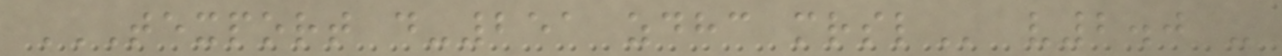TEXPORT D-251 ZDHC MRSL v2.0 -
